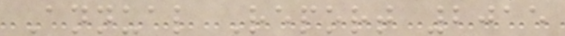Annual Report 2015
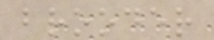brooder
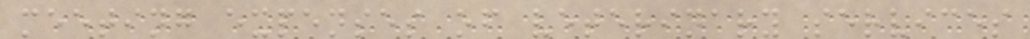meeting expenses of veterinary services
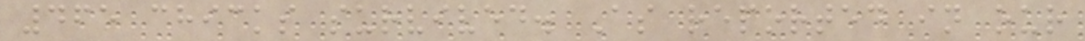465 chicks survived. As reported in our
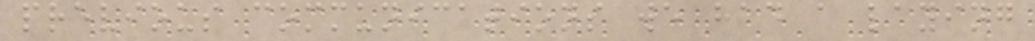previous communications we had a laying
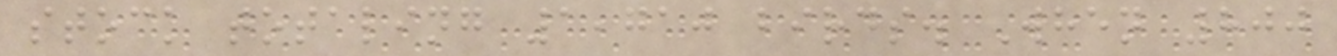stock totaling 1,710 birds. When 800
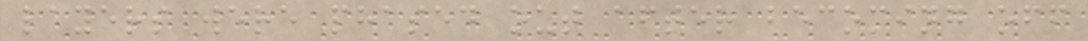layers were phased out after becoming off
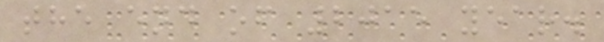the end of 2015 year.
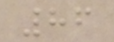86
